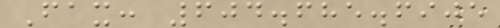Fax: 604.685.6905
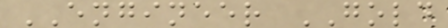ENGINEER GOLD
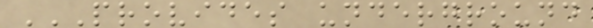PROVIDES UNDERGROUND
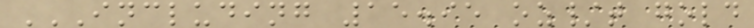INCLUDING 15.95 OZ/T GOLD
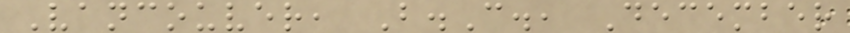Vancouver, B.C., December
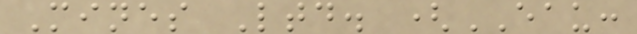Mines Ltd. (EAU:
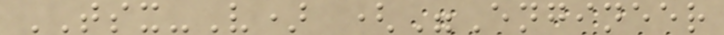TSX-V) ("Engineer
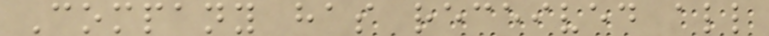Company has received all
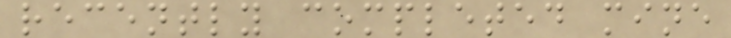recently completed mine
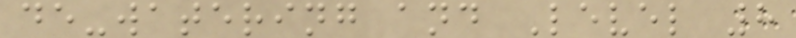de-watering and Level 8
